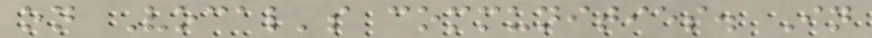on Vocal's communities. In
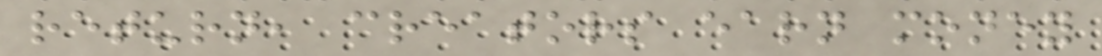return, creators earn money
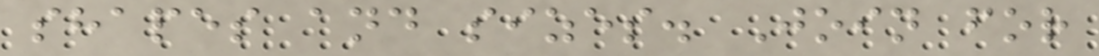shapes and sizes. Join for
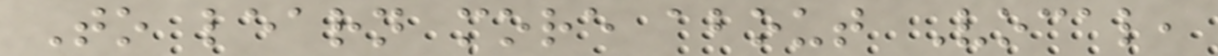To learn more about Vocal,
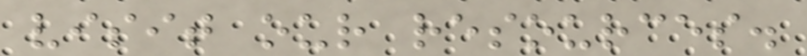visit our resources.
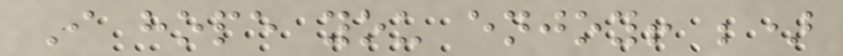I hope you enjoy! ;)
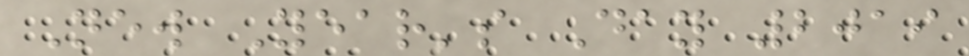New Year's Day 2019
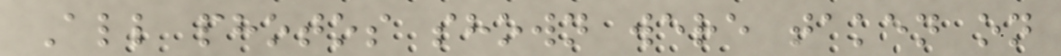All photos shown were taken on
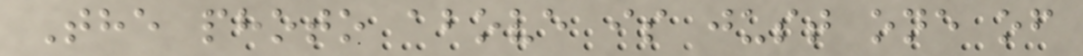The photo above is just one of
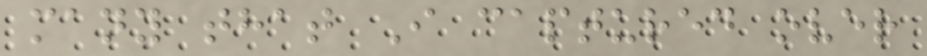many that I captured over
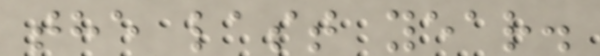the last year.
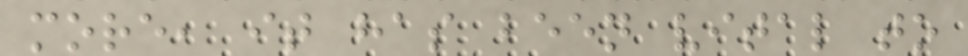more, it has been vital to
